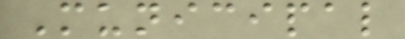Municipal
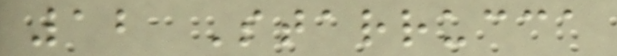12 Starrucca
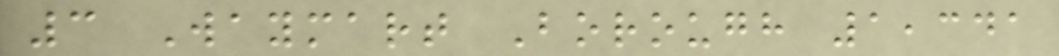3 Waymart Borough 1,341
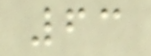63
